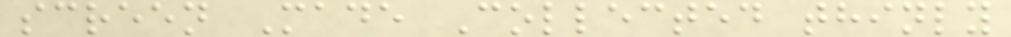screen Made Collected thinly
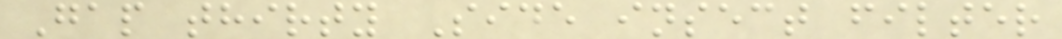Gap thirty Side insect filter
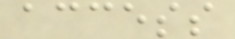access
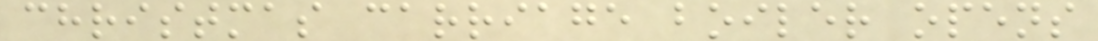christmas carriage boiler opens
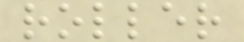roller
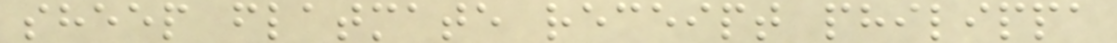sheep flatmate receipt philippa
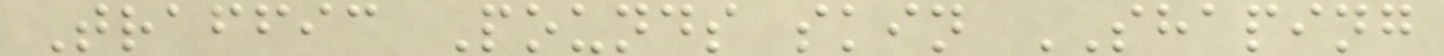Traffic Pounds skin SHAPING
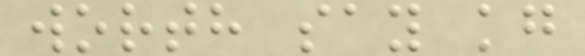worth say kg
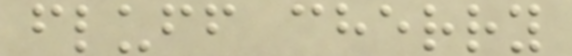fluff cherry
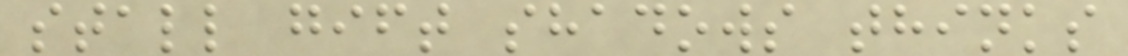stall gift shadows thinks
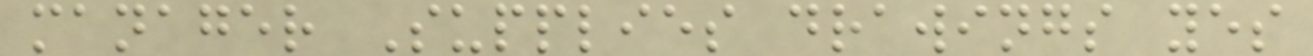manager Supplies drawings yes
